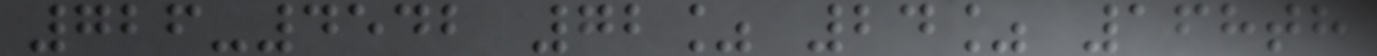726-4542 72% 24% 168th
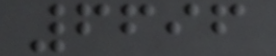6696
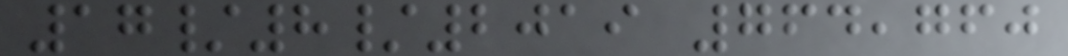17/8/2019 764,760
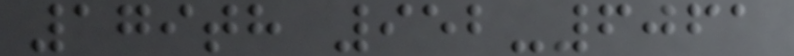179th 952-6061
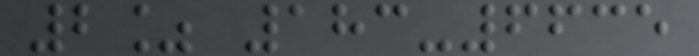2% 183-6635
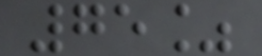75%
